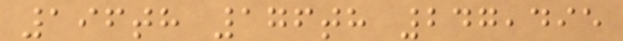196th 176th 247,495
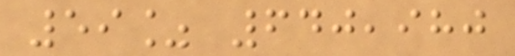59% 640,980
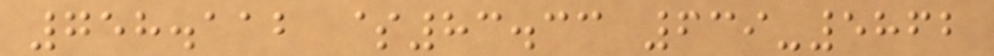758.112 $83.33 639-5862
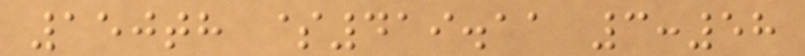150th $419.11 3:58
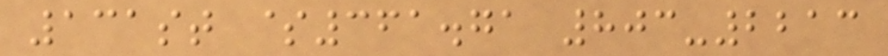131st $361.71 803-2213
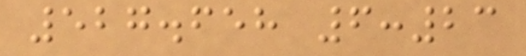527.658 6:23
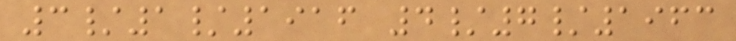3/1/1916 4/7/1963
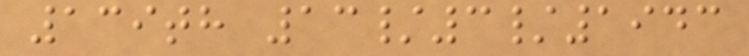139th 13/3/1943
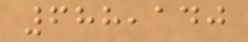688,140
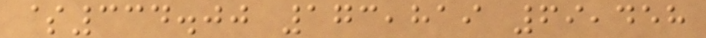$334.00 173,819 69,458
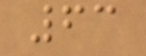63
